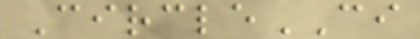CircleCI
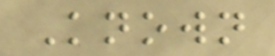Known
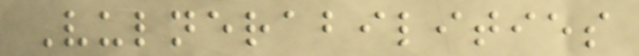Vulnerabilities
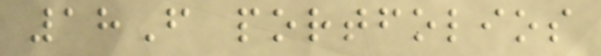18F portfolios
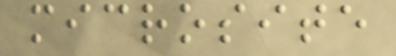microsite
